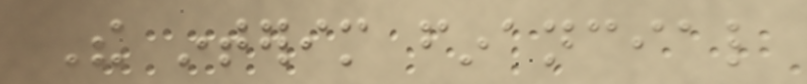The interim financial
